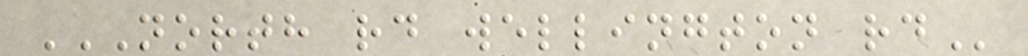NORTH RD WELLINGTON RD
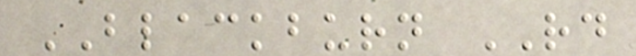BLACKBURN RD
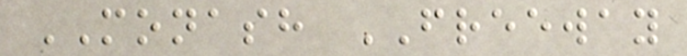MONASH FREEWAY
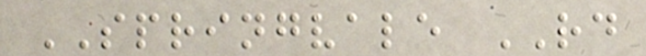SPRINGVALE RD
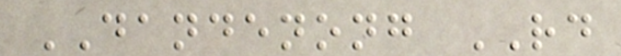DANDENONG RD
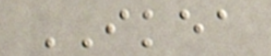IKEA
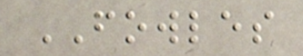FOWLES
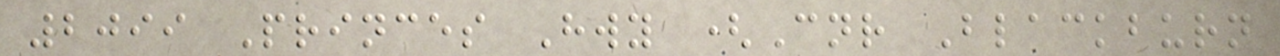2099 Princes Hwy (Cnr Blackburn
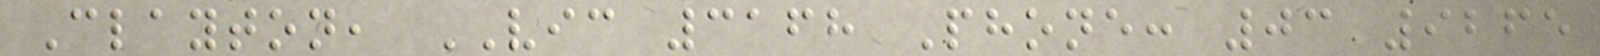Clayton, VIC 3168 Phone: 03 9265
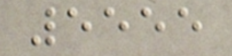5555
